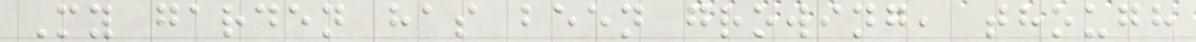My garden has been growing, though
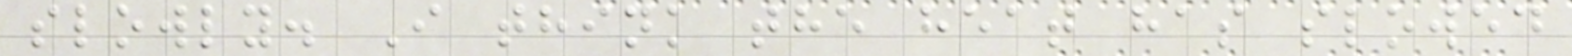slowly. I think the heat has slowed
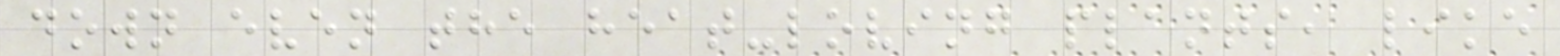down even the heat-loving plants, like
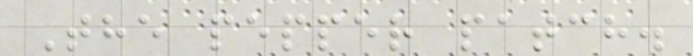The pepper patch.
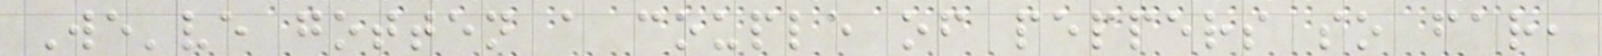We've gotten a couple of peppers so far,
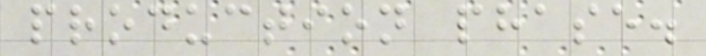production phase.
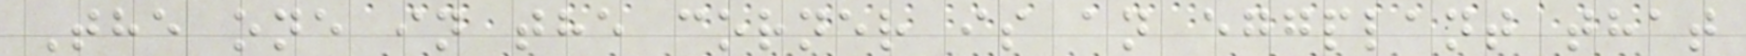The one in the corner is an eggplant that
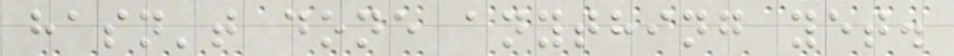hasn't done anything yet.
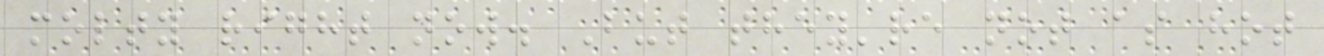molty right now. But they're not as hot
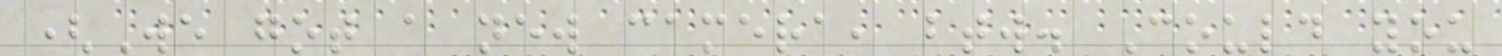(We got a new camera, btw. Could you
